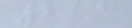211
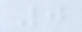0
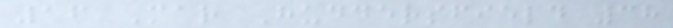16 Mar Huddersfield 38
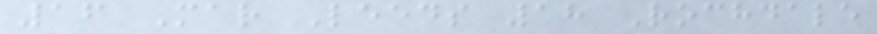16 Mar Leeds 18 Rochdale
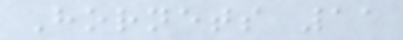Hornets 11
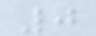0
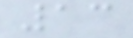13
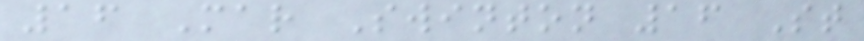16 Mar Swinton 16 St
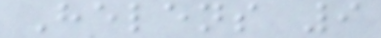Helens 9
